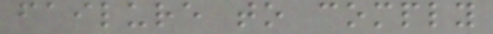failure to comply
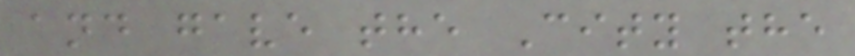and gave the City the
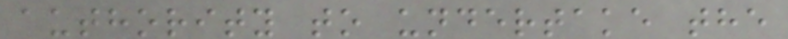authority to undertake the
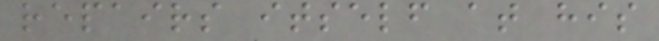repairs itself at his
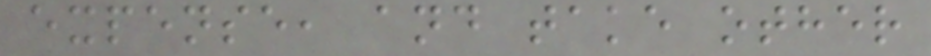expense, and take other
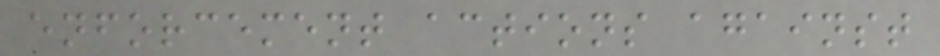enforcement actions against
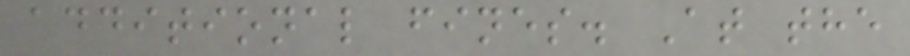additional fines. At the
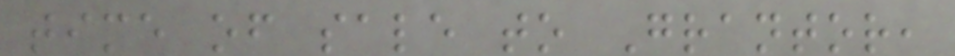time of sale to Grantor,
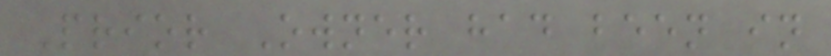Prior Owner had been in
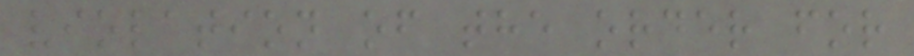violation of the order for
